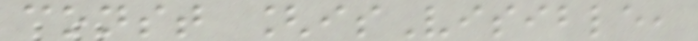const [isVisible,
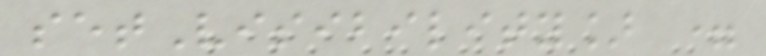setVisibility] =
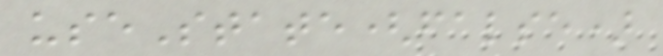useState(false)
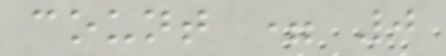count = 0
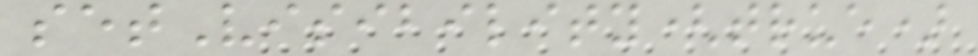setVisibility(true)
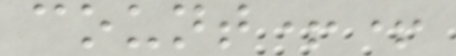count++
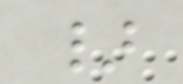}
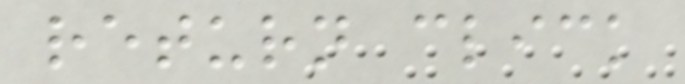return click
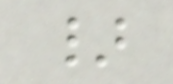}
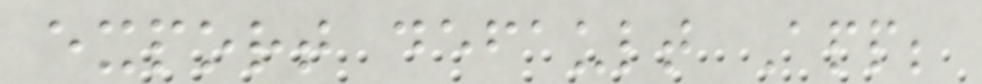export default App;
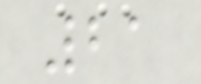21
